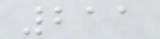211
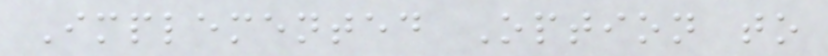Implemented Option to
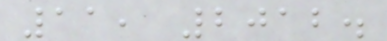11, 2012.
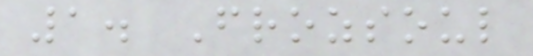1. Frozsoul
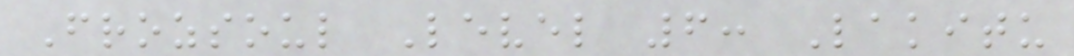Frozsoul Level 6: Lakitu
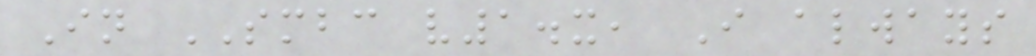In SMBC v1.x, I always
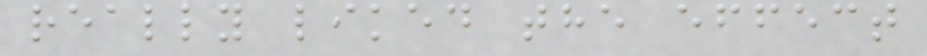really liked the effect
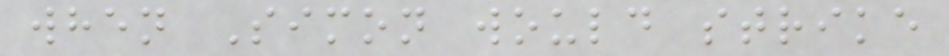when Simon would strike
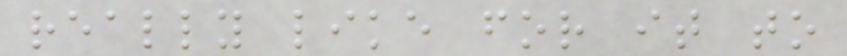really like for it to
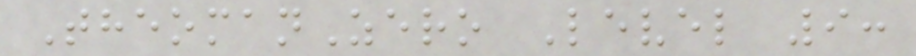TheomanZero Level 9:
